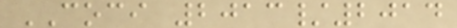COCI 2013/2014
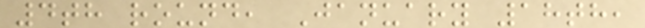4th round, January 18th,
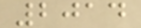2014
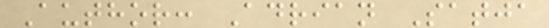Author: Adrian Satja
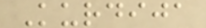Kurdija
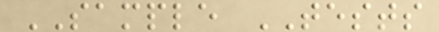SAMPLE TESTS
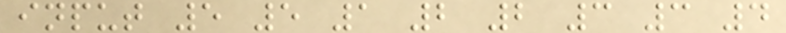input 5 5 1 2 2 3 3 4
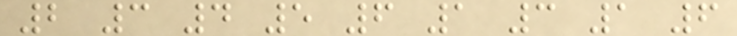2 3 4 5 6 1 3 1 6
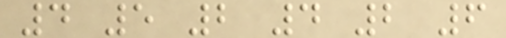4 5 2 4 2 6
